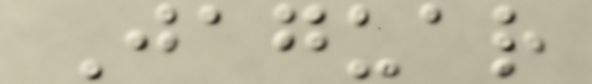Jaguar
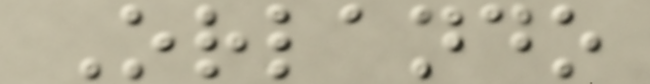Orlando
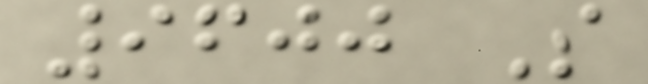9600 S
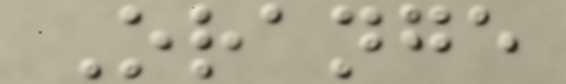Orange
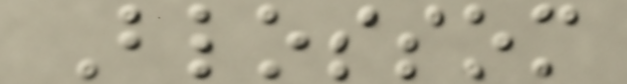Blossom
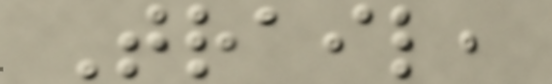Trail,
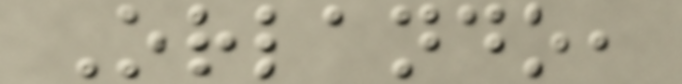Orlando,
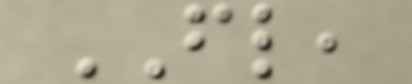FL,
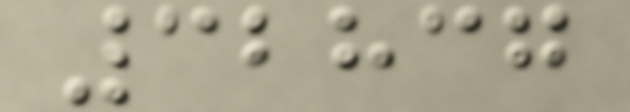32837
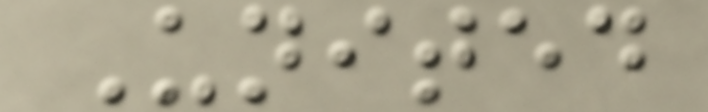United
